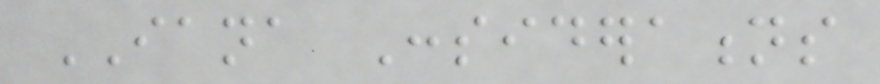IANA Considerations
